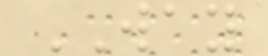WAY
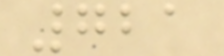721
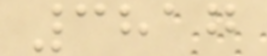3817
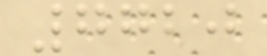7720
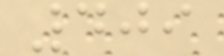409
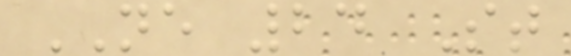NE 24 St
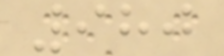980
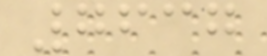7637
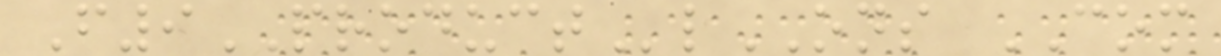F9PRODUCTlONS COM
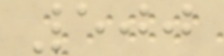500
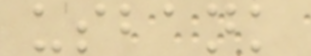usbank
